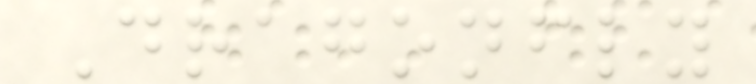Dragonfly
